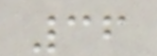36
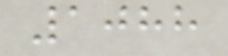1088
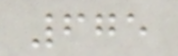675
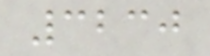3230
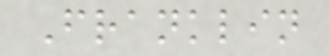Franklin
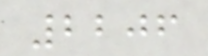2206
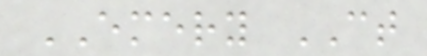EMERY CT
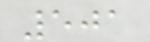501
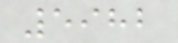5982
